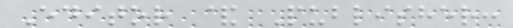Editor & Publisher:
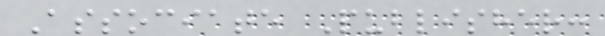Associate Publisher:
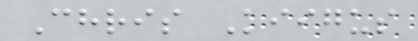Chris Kiigus
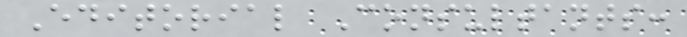Editorial Consultants:
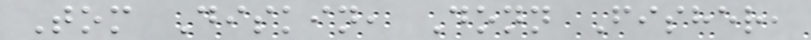Tom Diskin, Donn Fisher,
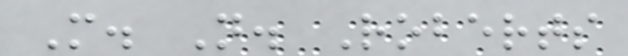M. N. Roberts
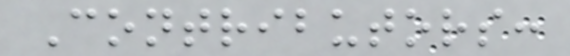Contributors:
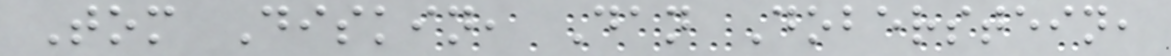Tom Diskin, Dan Doberstein,
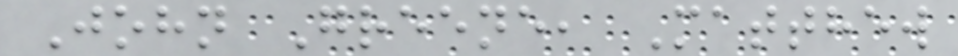John Greene, Matthew
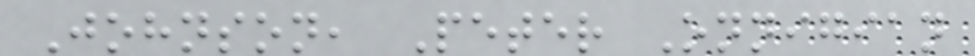Johnson, Peter Onnigian
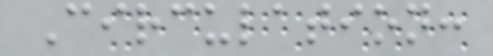Circulation:
